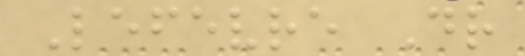Lefevre Dr
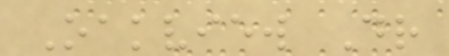Oakview Dr
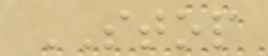STOP
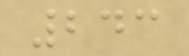243
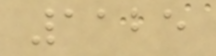1125
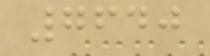7640
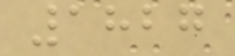1827
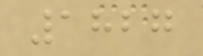1827
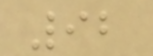92
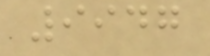9947
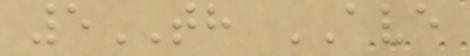5TH AVE
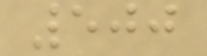500
